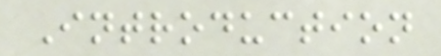Introduction
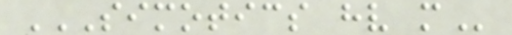SIMOTICS HV M
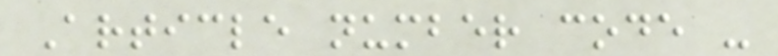Article number code -
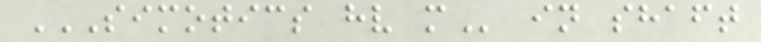SIMOTICS HV M in shaft
